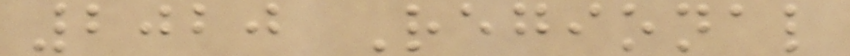2020 Regional
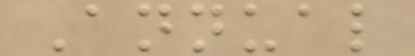Annual
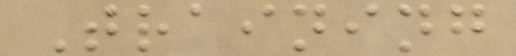Training
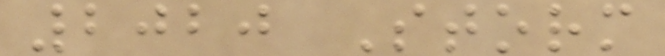2020 Storm
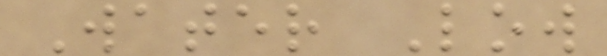Water Low
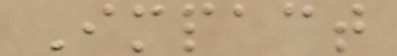Impact
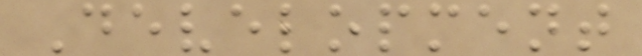Development
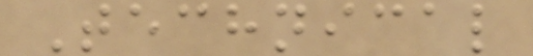Technical
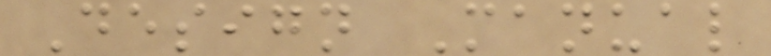Design Manual
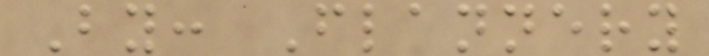By: Flannery
